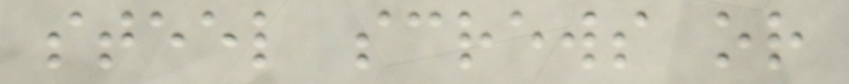steel screws or
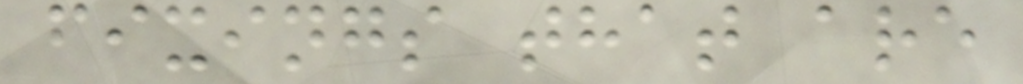fixings that are
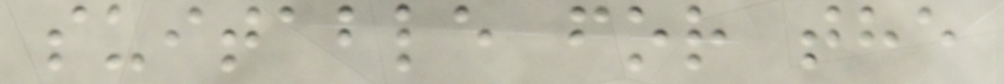suitable for the
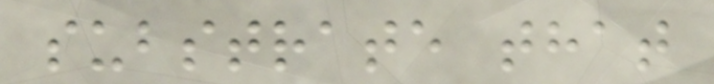substrate that
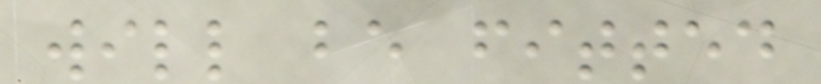will be fitted
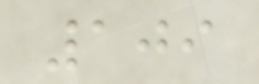109
